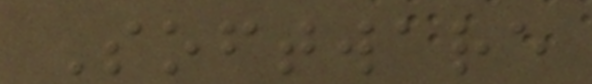Software
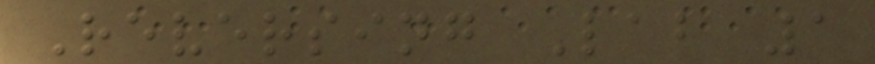Reversing Lab 1
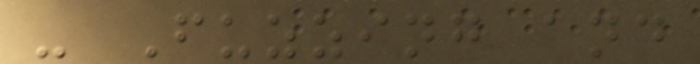- Fuzzing and
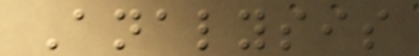Analysis
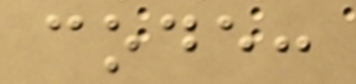code:
